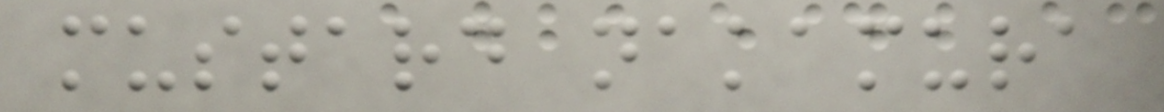mustard nakamura
